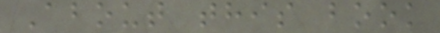About this book
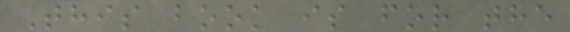This book is for the
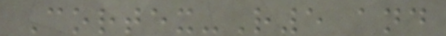Cortex-R5 and
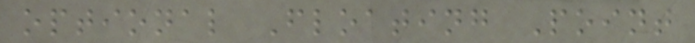optional Floating Point
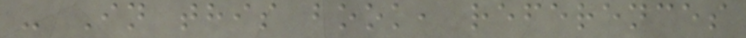- In this book, references
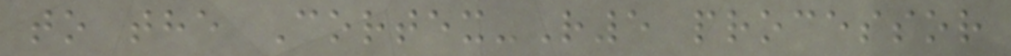to the Cortex-R5 processor
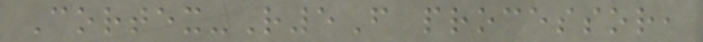Cortex-R5F processor,
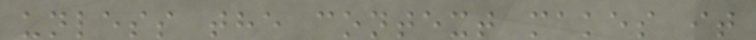unless the context makes it
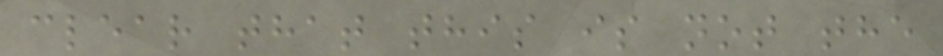clear that this is not the
